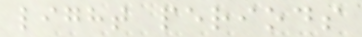light periods
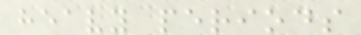heavy periods
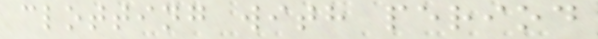clotting with period
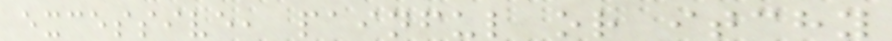excessive, painful or itchy
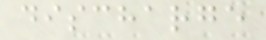discharge
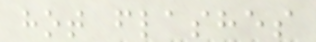hot flashes
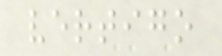vertigo
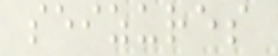seizures
